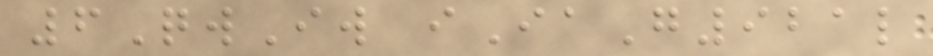6QwIw iIaG921l
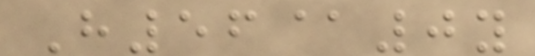H56@0y
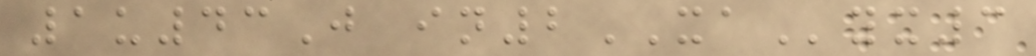1u43J in2XAyx3
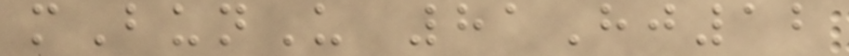mBunU 81Hj12
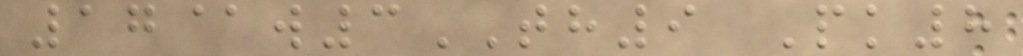17@w3TH9 Pk8
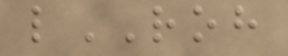lROH
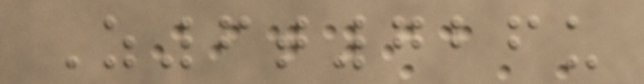Z6t726u
